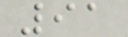91
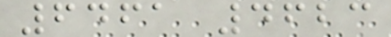6461 4623
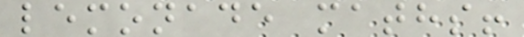lemonade maths!
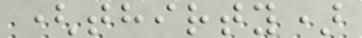(thirty)
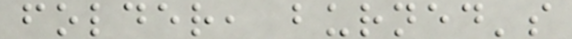folder, burned's
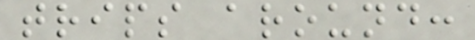trips around:
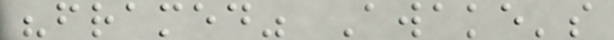"framed" Awake's
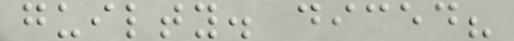guilty. diced?
